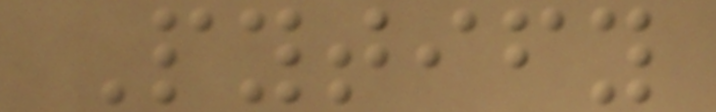Pytify
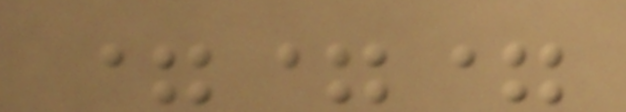===
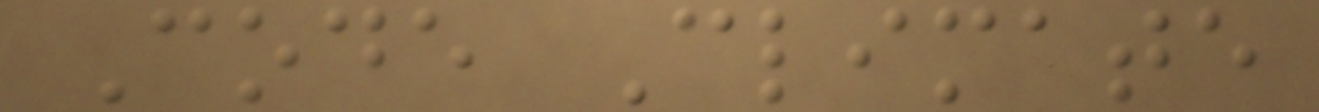Code Climate
